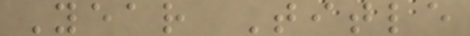Year Title
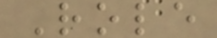Role
